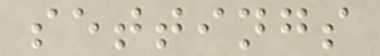settings
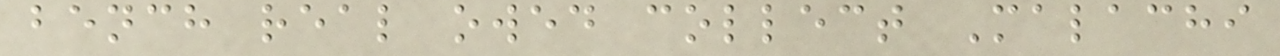bench real owed collect Malachi
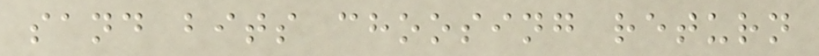sand bits choosing return
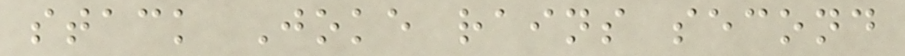stack Joke rains second
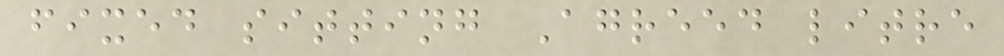fixed sitting Agreed litre
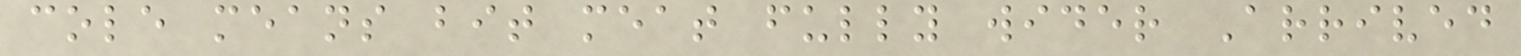cole means bit meat fully wider Arrived
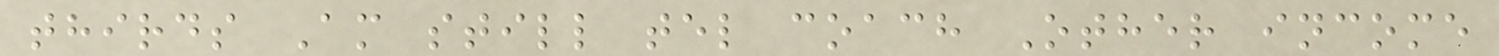thirds Am still tel coach Other income
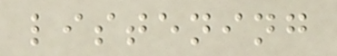listening
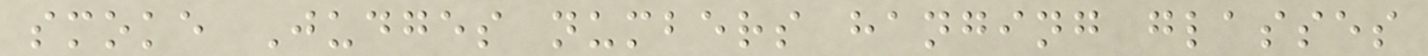smoke Judges numbers hanging glasses
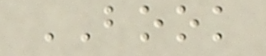BOOK
